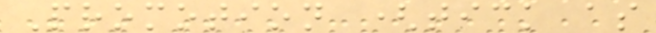Promotion (tick as
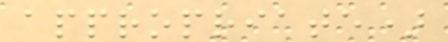appropriate)
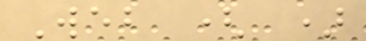Web ( )
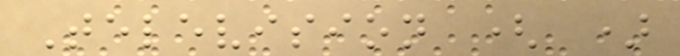Television ( )
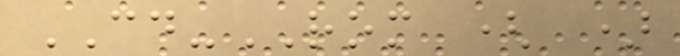CD-ROM ( )
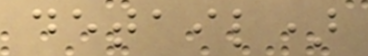detail)
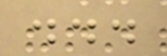...
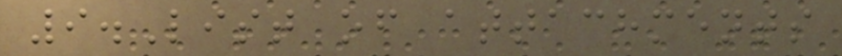9.List of attachments
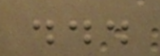...
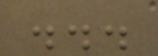...
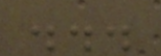...
